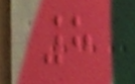8
